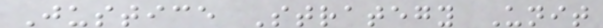Justice Strategy Unit
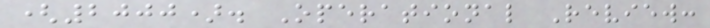(2000). Operational Review:
